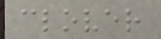clover
